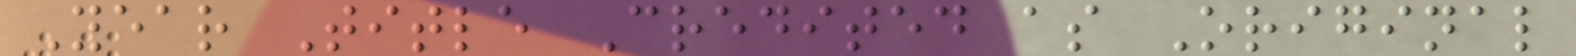Year Title Credited as Original
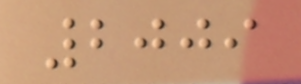2009
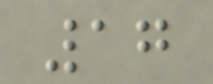17
